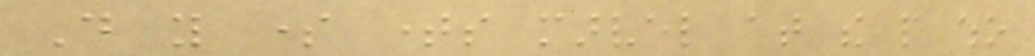Do you some times marvel at the people who
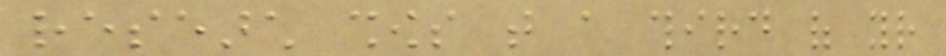research shows that a third of your
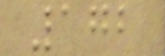172
